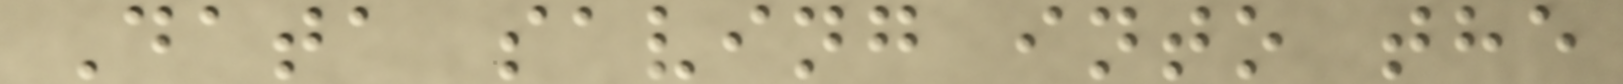Data saving into the
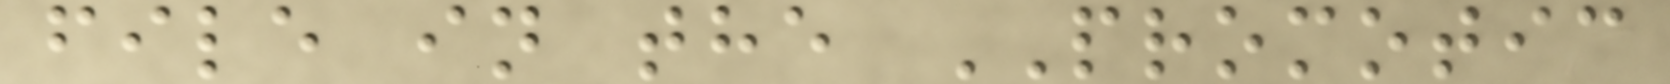file in the PROMOTIC
